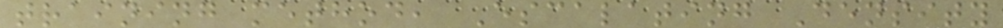training method, Escalating Density
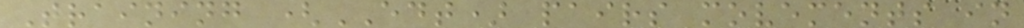Training (EDT) pairs movements in
